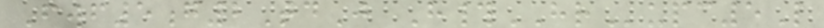Fwf5g2TdJ H#HRupc5L
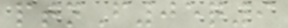ptnF05q9
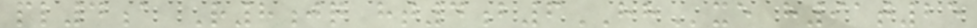pl4a R8jq ht4b6HHxe h91t25
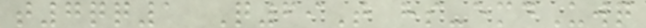t7qq1 Q69T hs-emdUwq
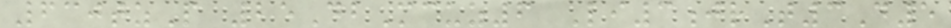630tzP 25DbMcuz6 Li3jrT3D5
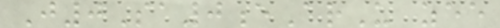J0Sa0eArU zee
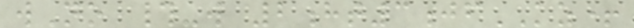wNo #-w 2ht3jfKZ+
